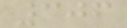306
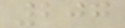207
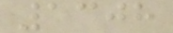1308
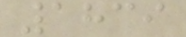1839
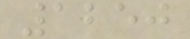1250
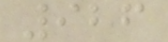926
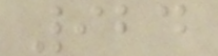924
